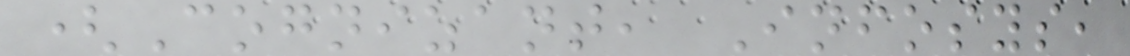(Cognizant, Infosys,
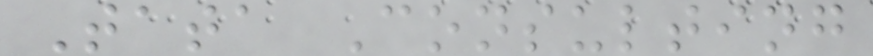Tata Consulting
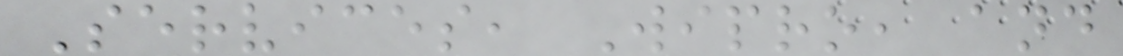Services, Wipro, and
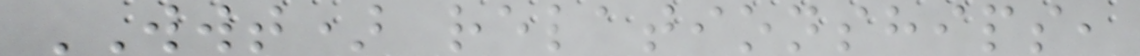WWT) relationships,
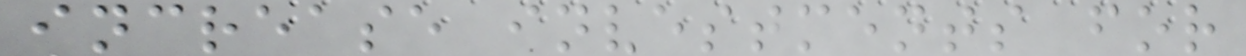increase investments for
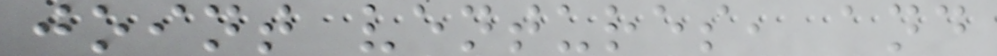joint ventures, and
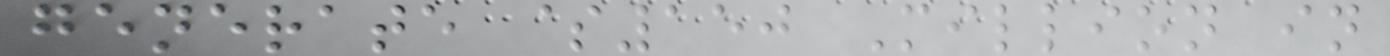generate $150 Million in
